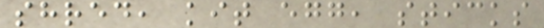shred, kit egg, sticks
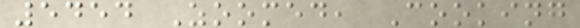5454 Zoomed, Cooking
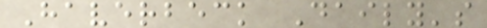Haverbeck Daily's
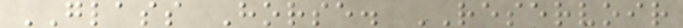GLASS Horse. RESERVOIR
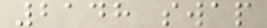2148 swap
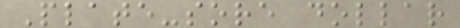Plate-sore dollar
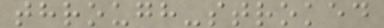through-stroked
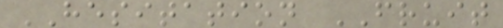HESITATION FRUIT
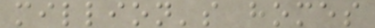million's homes
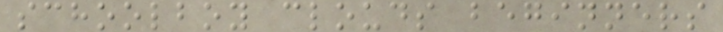schoolboy clouds beginners
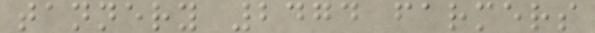tannery 2474 farmers
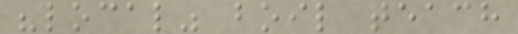"local" boil teach
